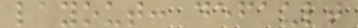layout: default
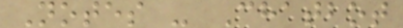Notes - Chatbot
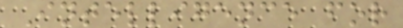Intelligence for
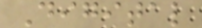Digital
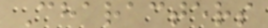Characters
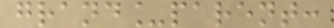grand_parent:
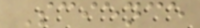Science
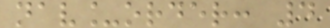nav_order: 4
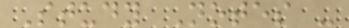Study Notes -
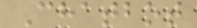Chatbot
